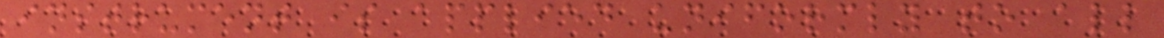instrument is applied uniformly to all
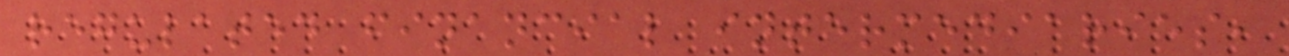regulated financial intermediaries,
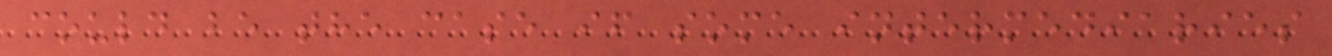could be the case if some intermediaries
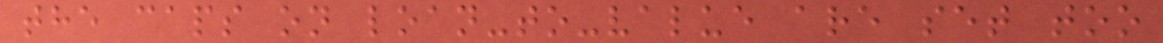the caps on loan-to-value are set too
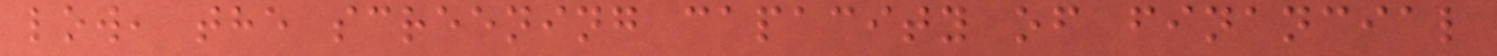low, the screening capacity of financial
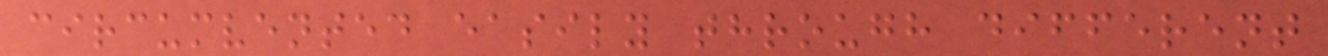circumvented easily through different
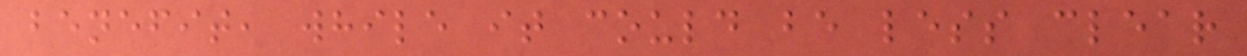benefit, while it could be less clear
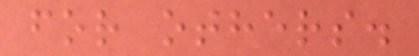for others.
